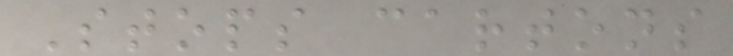Stops cartons
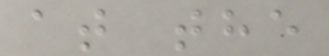at the
